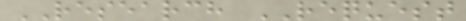RESEARCH REQUEST
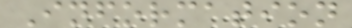Information
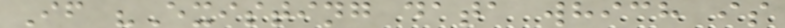If "Existing data which is
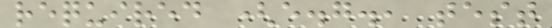required (e.g., test
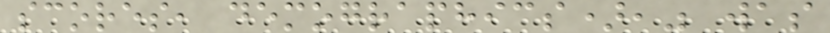scores, demographics)," was
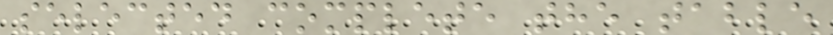selected complete the table
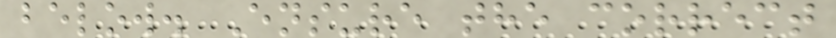below. Ensure the correct
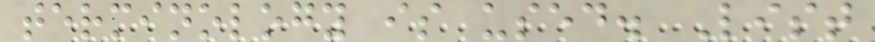terminology is used. List
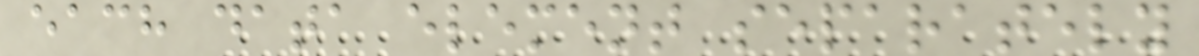each data element separately
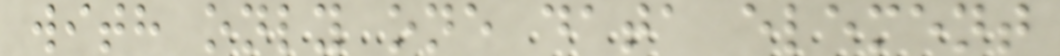with only one data element
